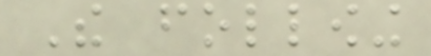The following
